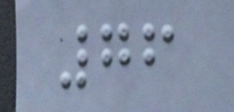76
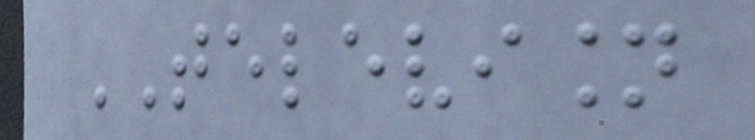TELEVISION
